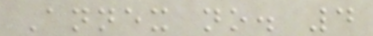Annex no. 4
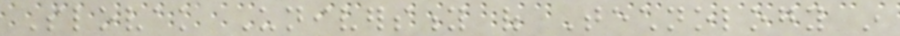Slovak University of Technology in
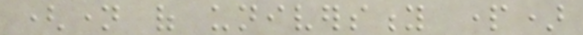(name of university part)
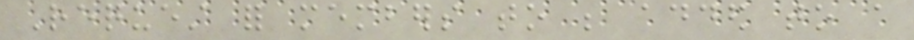Request for members to be added to a
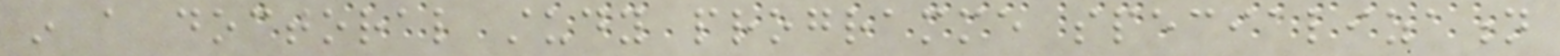in a doctoral study programme specialization
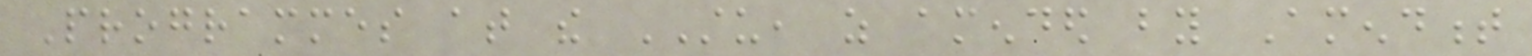Programmes at the STU, as amended by Amendment
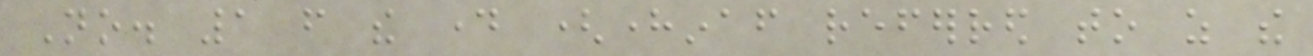No. 1 from the day (hereinafter referred to as the
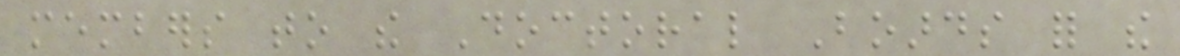members to the Doctoral Boards for the
